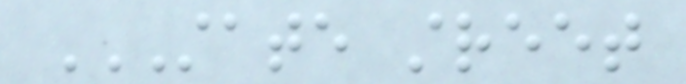STATE STREET
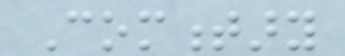Commentary
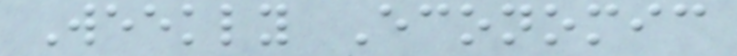Weekly Economic
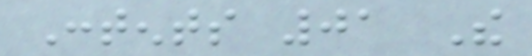Contents 01 The
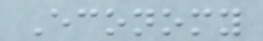Economy
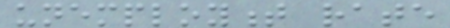unemployment rate
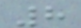8
